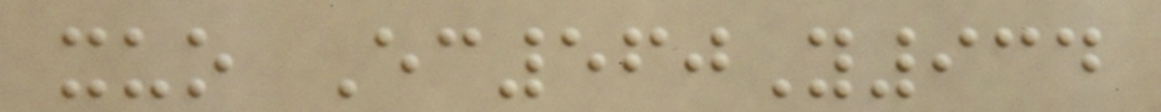xuo Ec560Y934
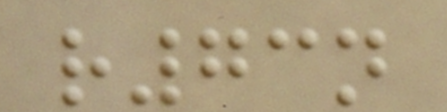r73n
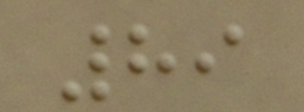89
